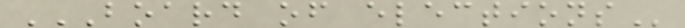BOARD OF ELECTIONS
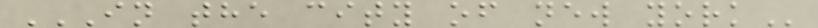IN THE CITY OF NEW YORK
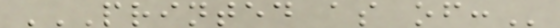PRINTED AS OF:
